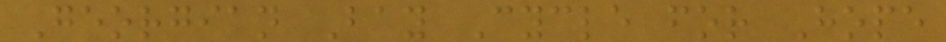Georgian Bay Cycle for Hope
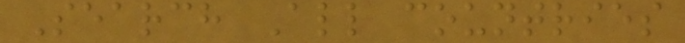Search All countries
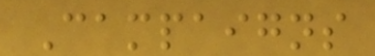Campaigns
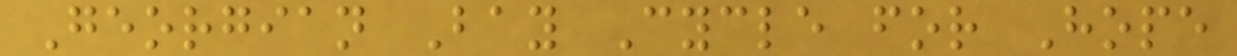Georgian Bay Cycle for Hope
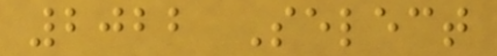2022 Select
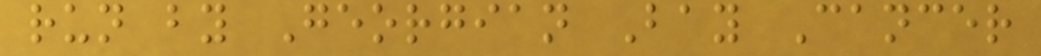run by Georgian Bay Cancer
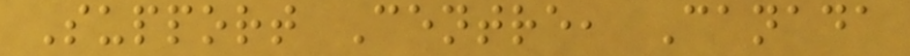Support Centre, Canada
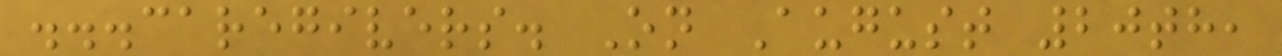...caregivers. On August 20th,
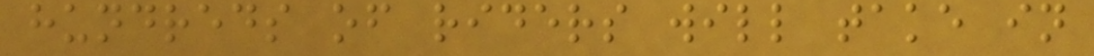hundreds of riders will take in
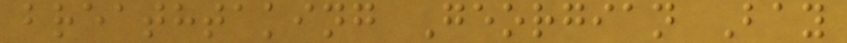breathtaking Georgian Bay
